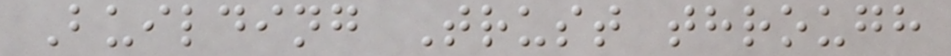Building Trust through
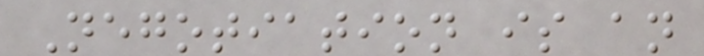Negotiation is an
